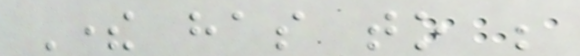There has to be
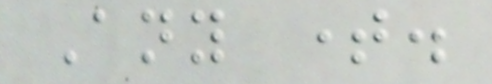Any time.
